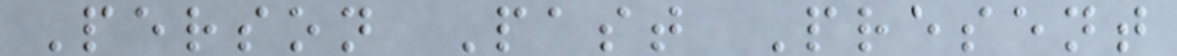Person Past Present
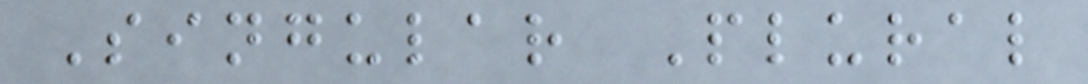Singular Plural
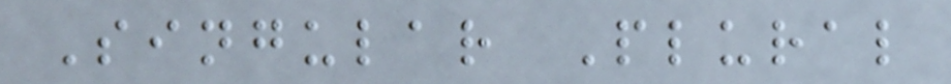Singular Plural
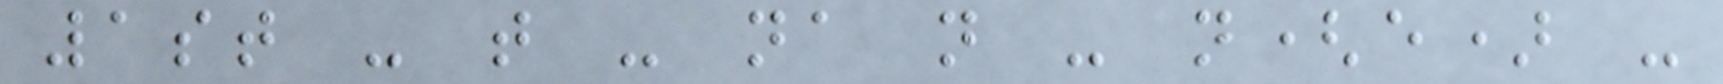1st - t - na n - n(e) -
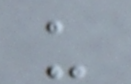u
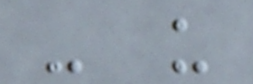- u
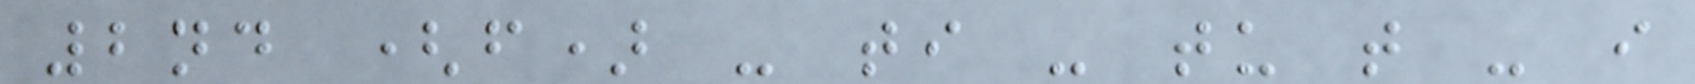2nd (f) - ti - tu t - i
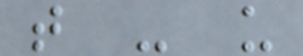t - u
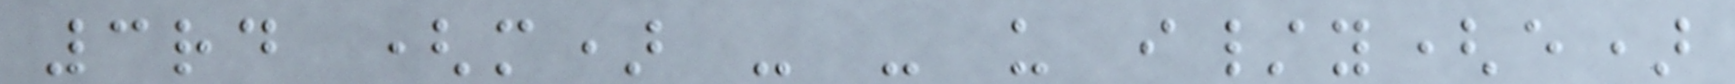3rd (m) - - u i/y(e)
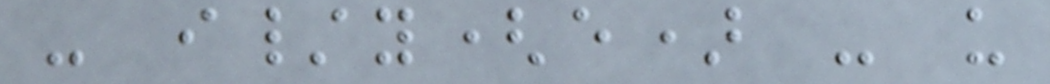- i/y(e) - u
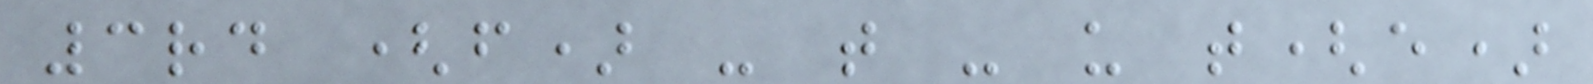3rd (f) - t - u t(e)
